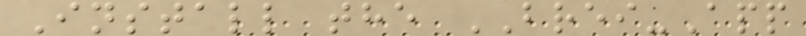Install the BREI-App
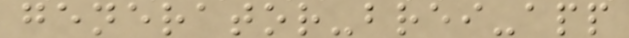generator-brei-app
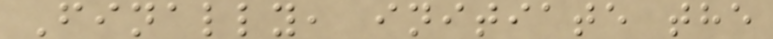Finally, initiate the
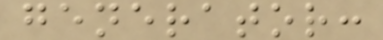generator:
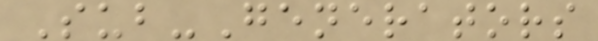Sub-Generators
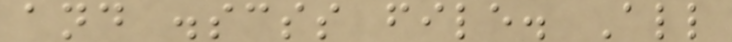and .scss file. All
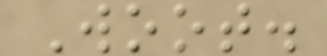Woot.
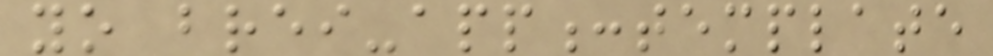yo brei-app:template
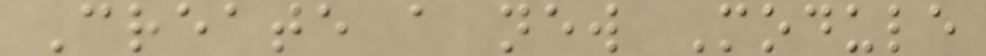Create a new Module
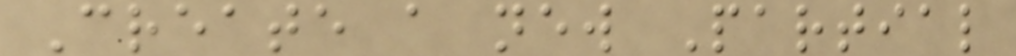Create a new Partial
